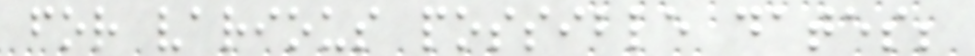for various possible dates;
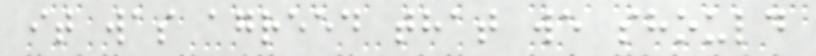it was agreed that we should
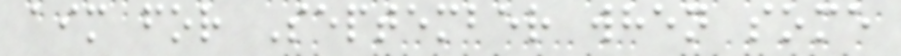aim for September when some
